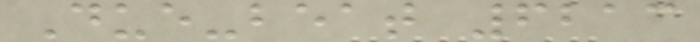Due-beat 6213
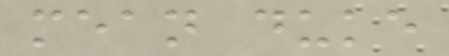mean duke
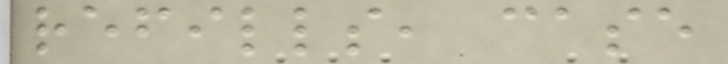refills, case
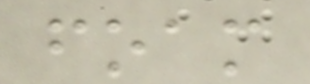foam
